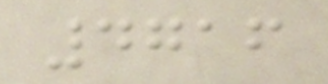4716
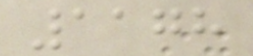1178
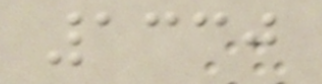1330
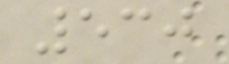530
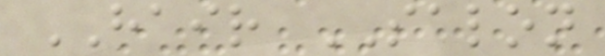HAIR SALON
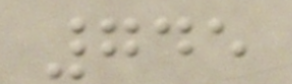745
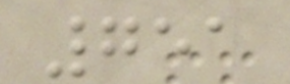751
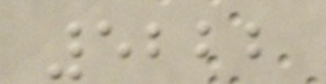5222
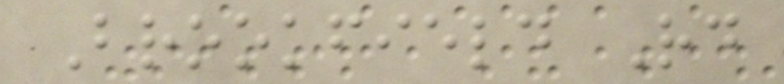Brookfield Rd
